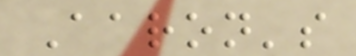Aaron's
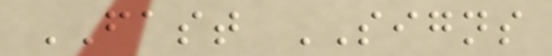FAST SIGNS
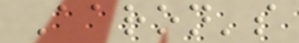Aaron's
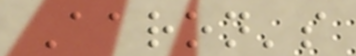Aaron's
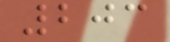203
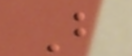B
